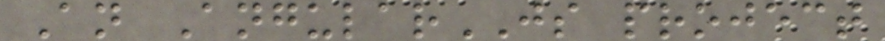An AngularJS project
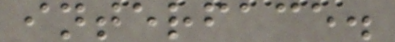interface.
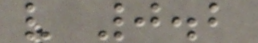v 0.2
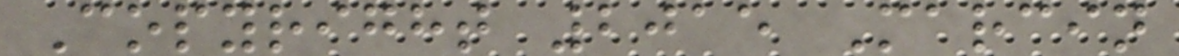Copyright 2015 Marcin
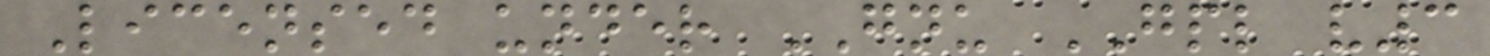Licensed under GNU GPL v3
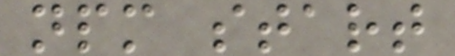npm start
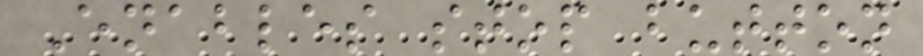Enables stop button
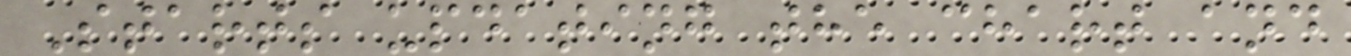Starts updating the chart and
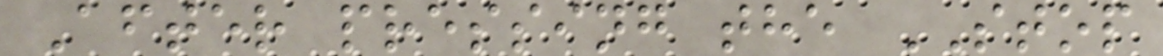After pressing the STOP
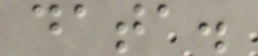data.
